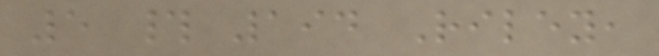5 # 194 Riley,
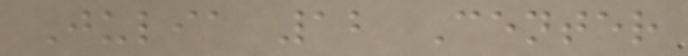Julia 12 Center
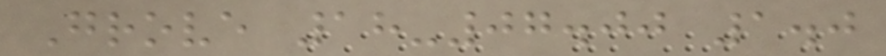Grove 18-07.00 1.0
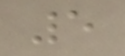5
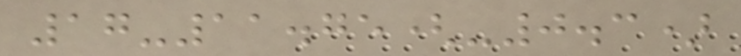17-11.75(-0.3)
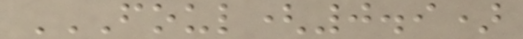FOUL(0.9)
